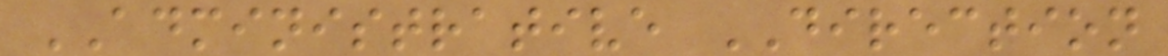ADMINISTRATIVE DIRECTION
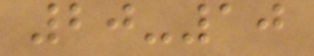20-10
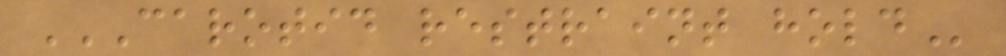CAROTID RESTRAINT HOLD
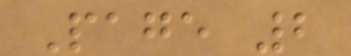Page 2
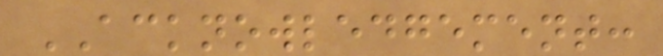ACKNOWLEDGEMENT:
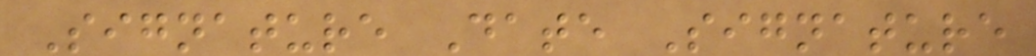Signature Date Signature
